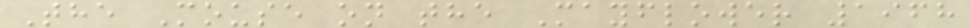The Mouse on the Mayflower 1968
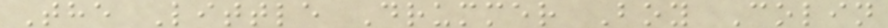The Little Drummer Boy Colin
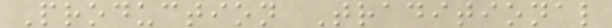Production Traditional
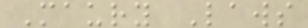Maury Laws
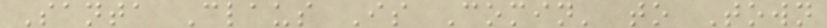Santa Claus Is Comin' to Town
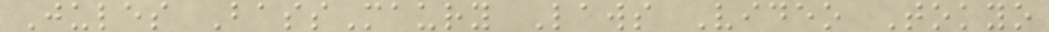Jules BassMaury Laws Video Tokyo
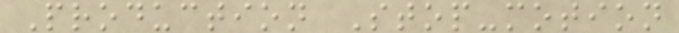Production Stop-motion
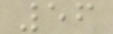56
